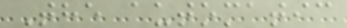The automatic
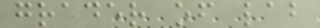grader of lab
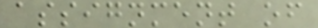assignment of
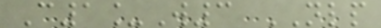C1_W3 NLP
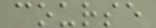course
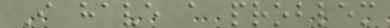I have a problem
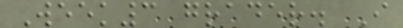Week3 grader. I
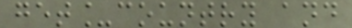get_country and
